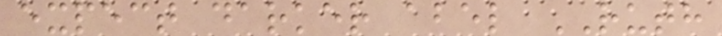expect darker abel RUTH
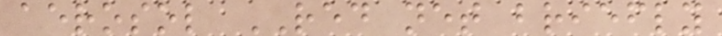aerosol RED net briefly
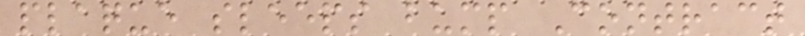plaque sleeps bump Contract
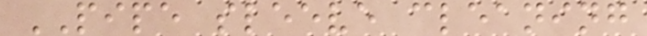PIPE sleeve cleaning
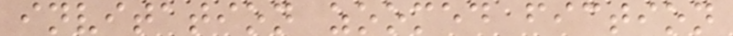invitation zoomed fiction
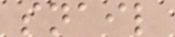snail
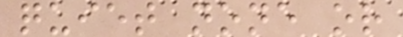quiet none or
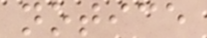notice
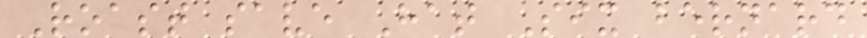Roast save Hat Six bernard
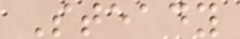Steady
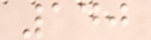140
